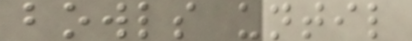bowls until
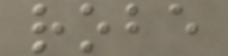robe
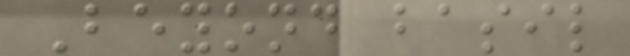Beyond basil
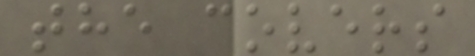the covers
